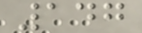147
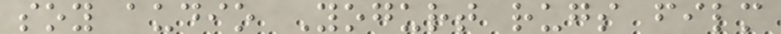soy audio Yogurt rugs film
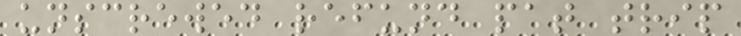unscrewed refund pat trip
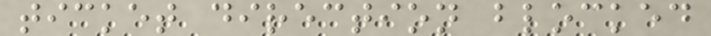ticket direction blocked
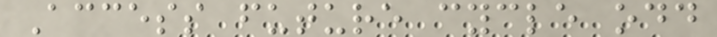Access future cycle odd
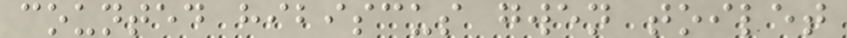counted hibiscus gwen toilet
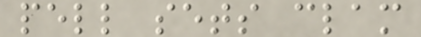pell sets clam
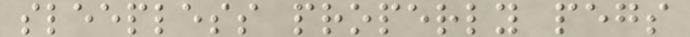sleepless properly pegs
